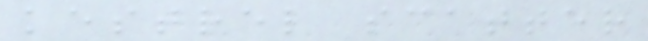kestrel scatter
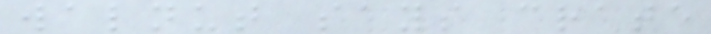walnut says crate
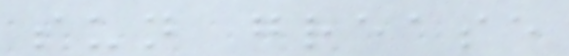sun grease
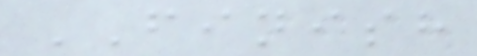FINISH
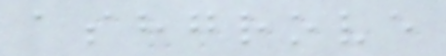ashgrove
